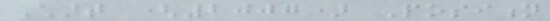Chart (2007) Position
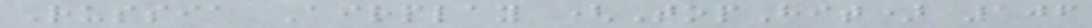Russia Airplay (TopHit) 106
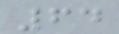64
